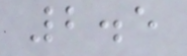2.5
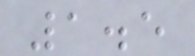1.5
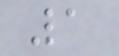1
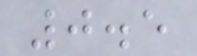0.5
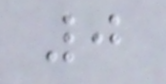0
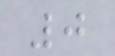0
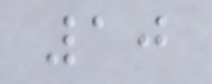10
